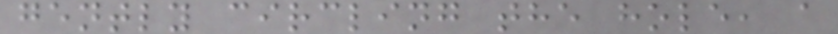gently circling the hole, a
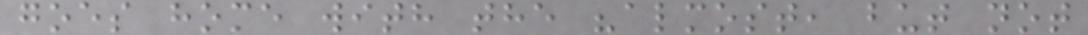goes home with the "almost, but not
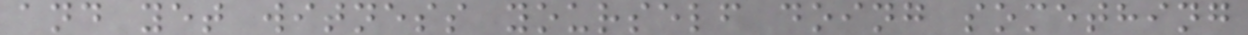and yet witness yourself doing something
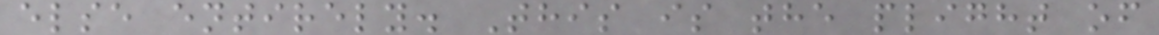else entirely. This is the plight of
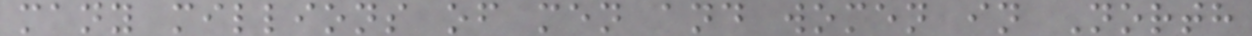many millions of men and women in North
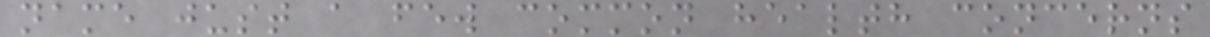name just a few common health concerns
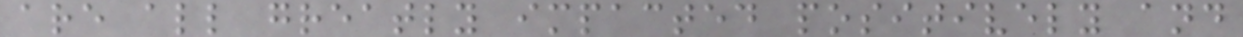are all greatly impacted positively and
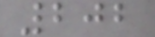202
